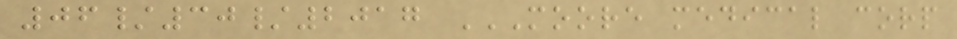06/30/2017 MOORE MEDICAL CORP
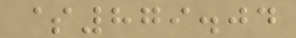$879.04
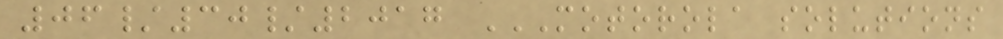06/30/2017 MOTOROLA SOLUTIONS
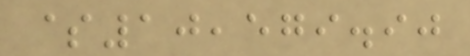$10,579.90
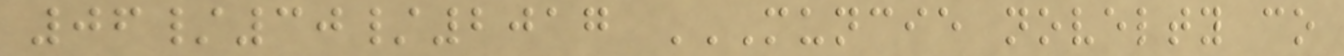06/30/2017 MUNCIE NOVELTY CO
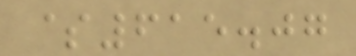$615.07
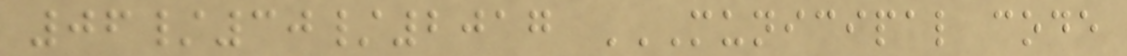06/30/2017 MUNICIPAL CODE
